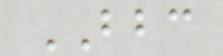BBC
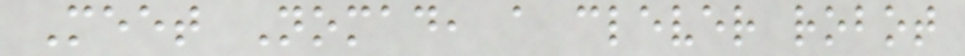Meet Nomad, a clever robot
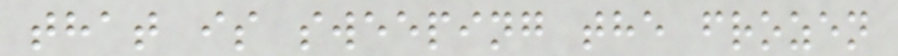that is sweeping the frozen
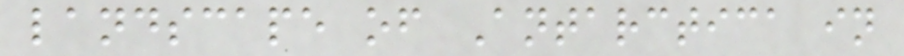landscape of Antarctica in
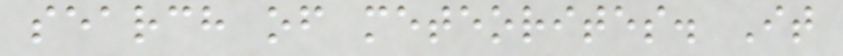search of meteorites. It
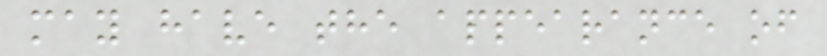may have the appearance of
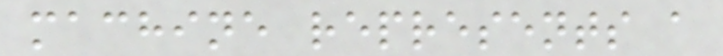machine represents a
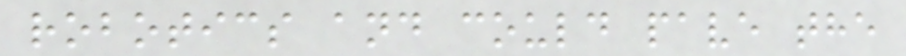robotics and could pave the
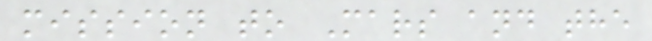mission to Mars and the
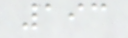193
